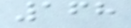168
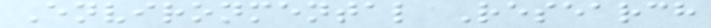Environmental Research
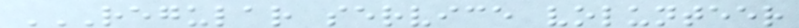REGULAR SERVICE VOLUNTEER
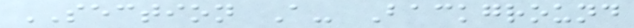SECTION A- Background
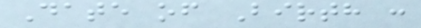Date of Birth :
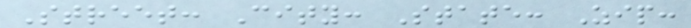Street: City: State: Zip:
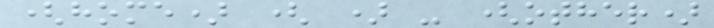(home) ( ) - (other)
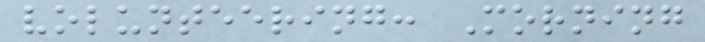volunteering: Morning
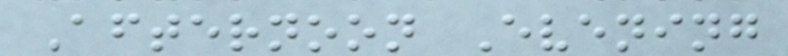Afternoon Evening
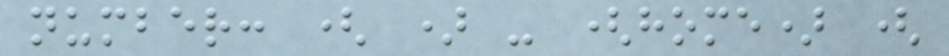number: ( ) - (home) (
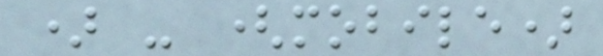) - (mobile)
